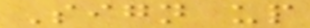Sign up
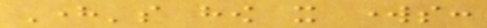Here's how it works:
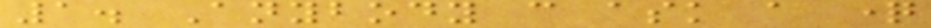1. Anybody can ask a question
